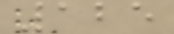125
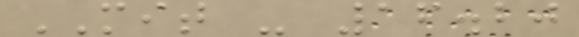MIT - 16.20
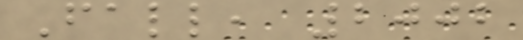Fall, 2002
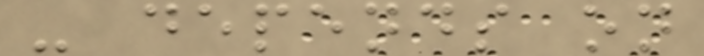- depends on
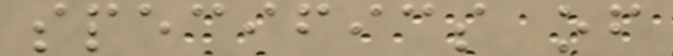specifics of
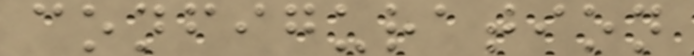configuration
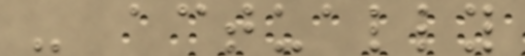- actually
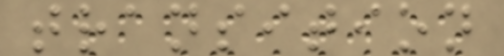transition
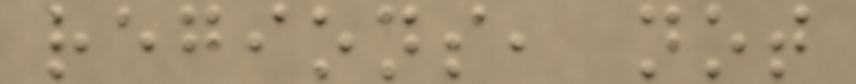regions, not
